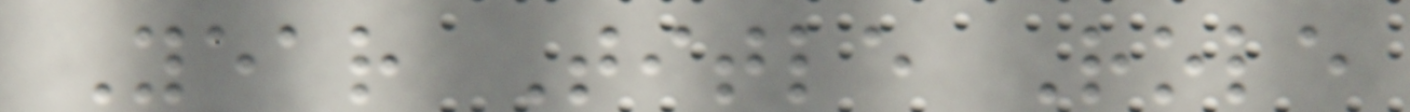Year Title Role
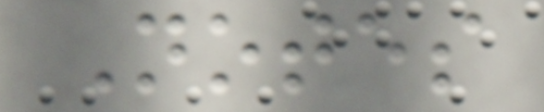Notes
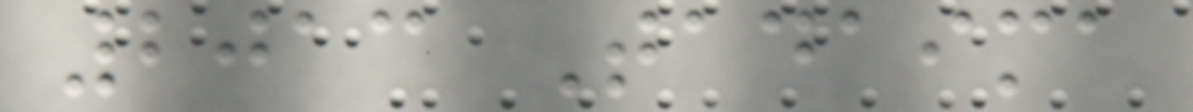2013 Tadaima
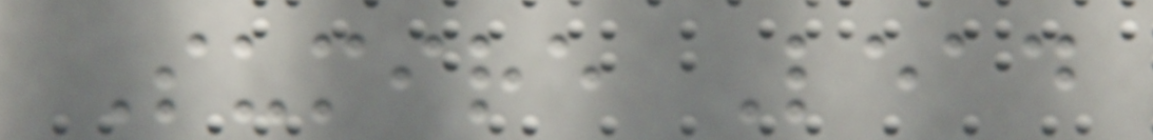Sumire Lead
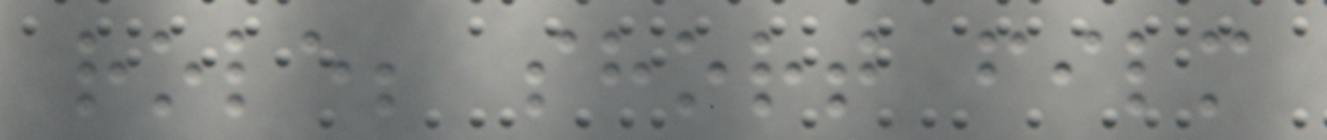role; short film
